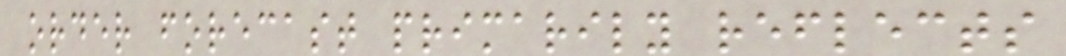order forecast primarily reflects
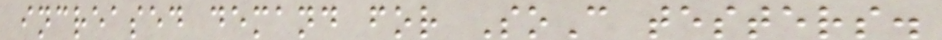increased demand for SoC testers.
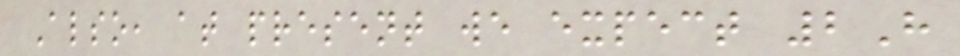Also, at present we expect 2H
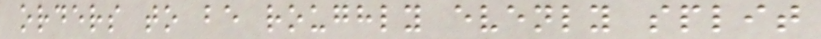orders to be roughly evenly split
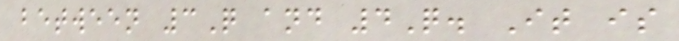between 3Q and 4Q. It is
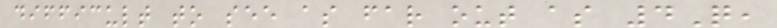difficult to see as far out as 4Q,
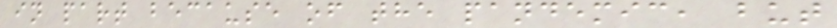in part because of the pandemic, but
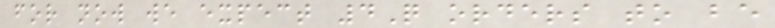for now we expect 4Q orders to be
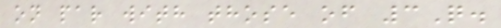on par with those of 3Q.
